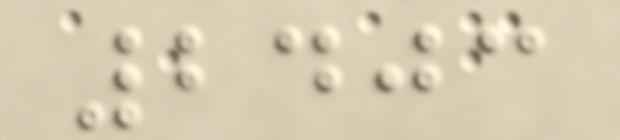2403
